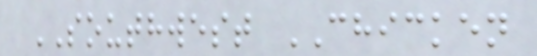SOUTHWEST CHICKEN
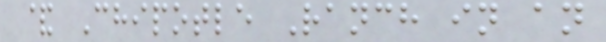& Chipotle Ranch in an
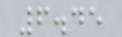6.45
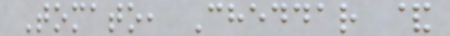Tomato, Cheddar &
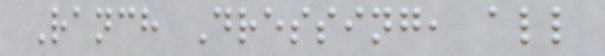Ranch Dressing, all
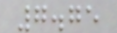7.75
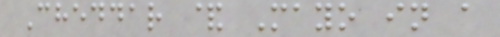Cheddar & Mayo in a
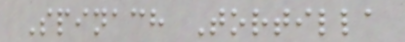Spinach Tortilla
